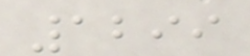1299
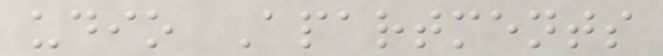udio Apartments
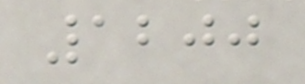1200
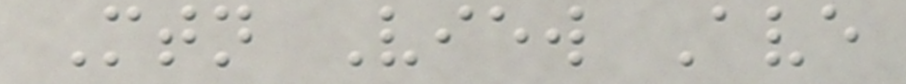Mtn View Ave
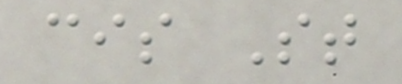cis St
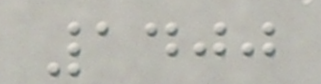1400
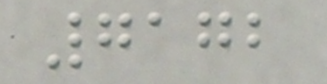7172
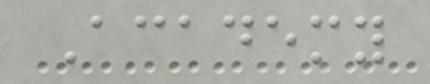Academy
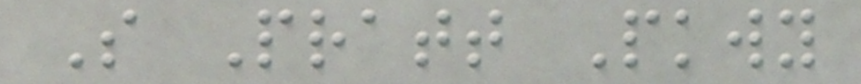S Pratt Pkwy
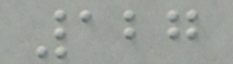127
